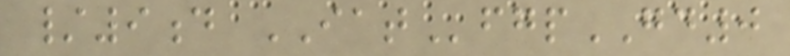/9d IATfgpGD0
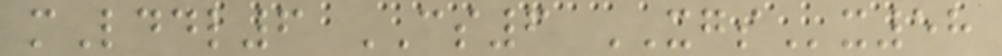mLddl6 CS6 XGSx58
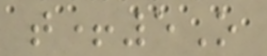t+5O
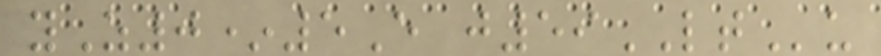yZ0*5E j59LTu
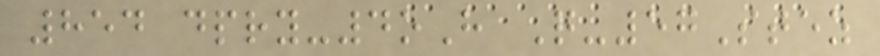854 dpry-4oH Q-57Stez
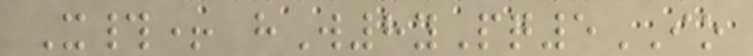X#+ hW8yPq5IO
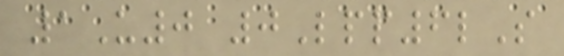1U0 0Lpp6lS
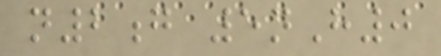n2g 5nH0
